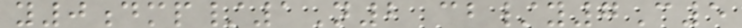y0dmp/1N2 cb/y7C5
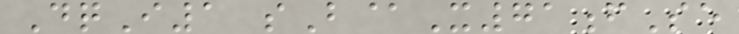DqI1 sB@X71fSe
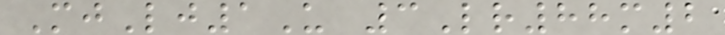MjLj1U 3Lr88m2
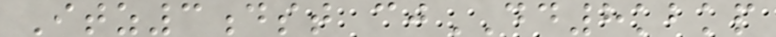Itz3dst cjDD8kbkp
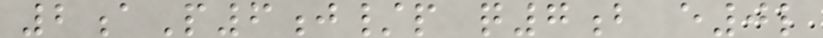2aP6j/p q7b e0l
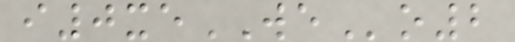i0xeWEo2
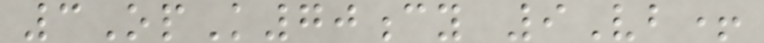3OpK70cy 9Vb+
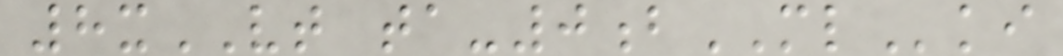8xVT ta-0bMLki
